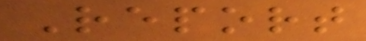Report
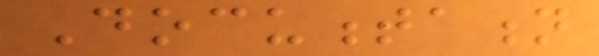Documentation
